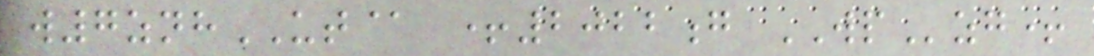w7znhUT@ +2022g WPzg+
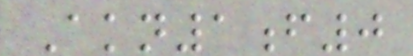Akn1f0
